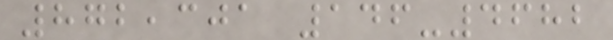872,301 146-4682
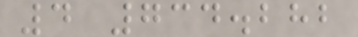4 734.282
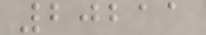20211
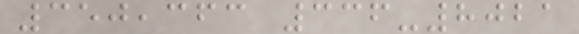350,363 336-8021
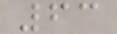63
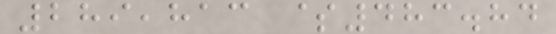289,813 $483.84
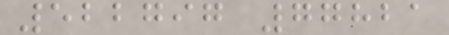522797 77821
